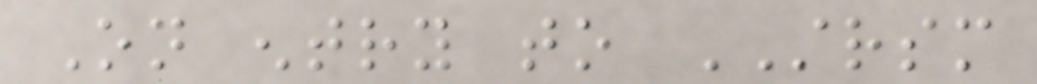On entry to STRSM
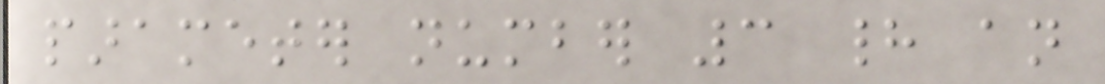parameter number 3 had an
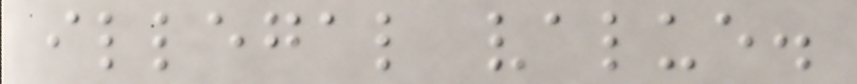illegal value.
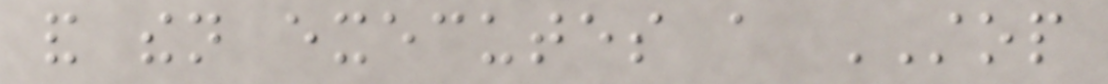and then executes a STOP
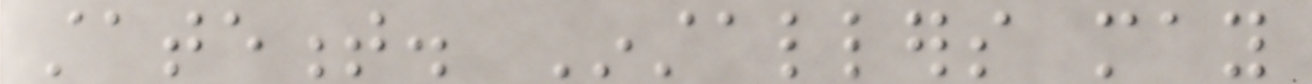statement. Installers may
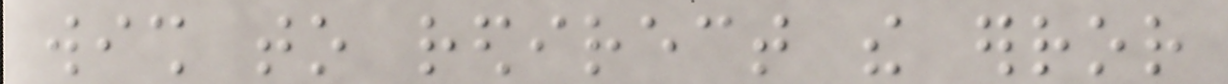wish to redirect the error
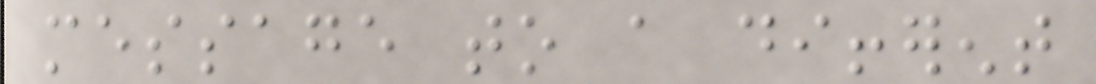message to a different
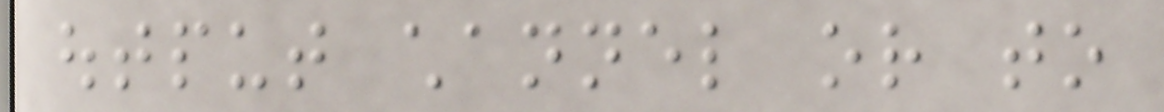output channel or to
